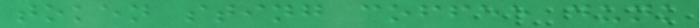token sting coffee dunk
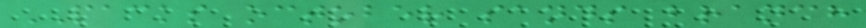PACKS october sands branch
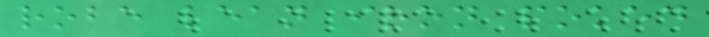robe lean iron poked
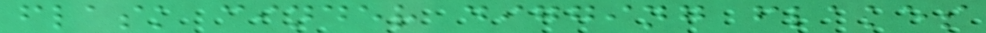flask cinder digging flakes
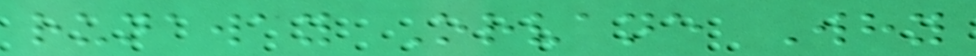runaway Orvane Why
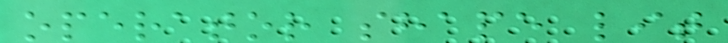operator shape lit
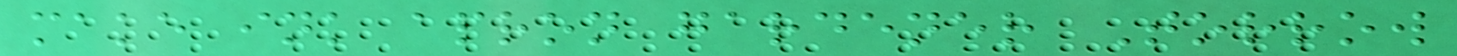make ink apron gardener Torrow
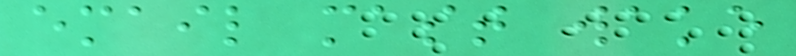email mast wake
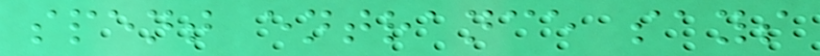spent entrance says
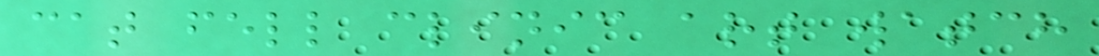cat fell clinic art watch
